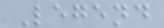Legend
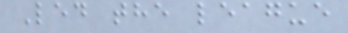Led the league
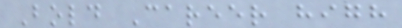Bold Career high
